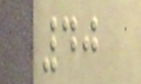40
